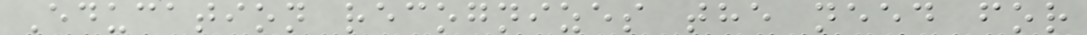Education recognizes the need for
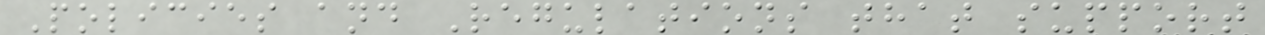Policies and Regulations that support
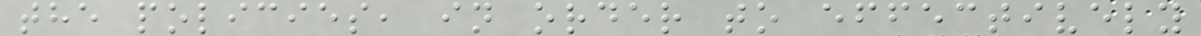the policies, in order to effectively
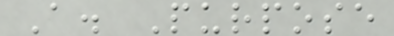A. Purpose
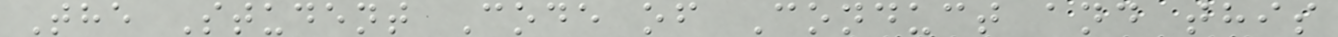The Student Code of Conduct and this
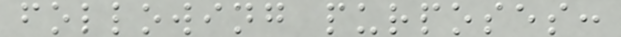following purposes:
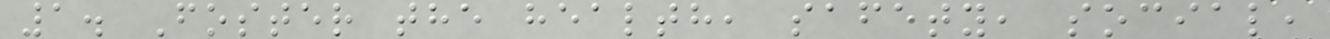1. Foster the health, safety, social,
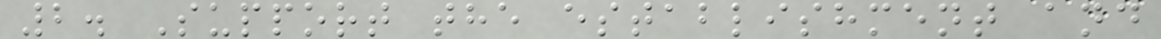2. Support the establishment and
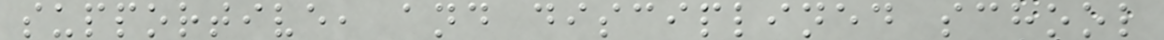supportive, and disciplined school
